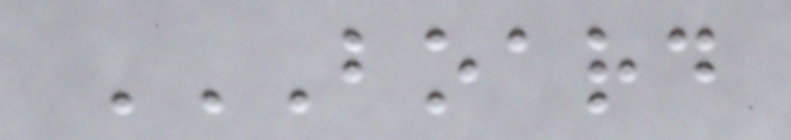BOARD
